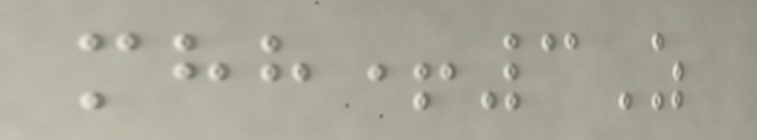mhh+3Z
